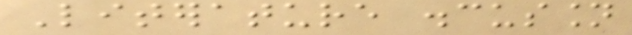Literature discussion
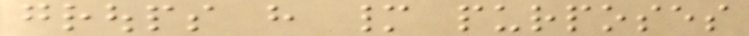groups have many purposes
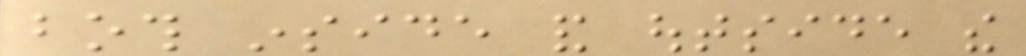both inside and outside the
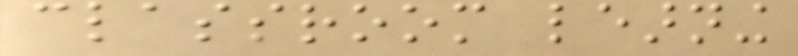classroom learning
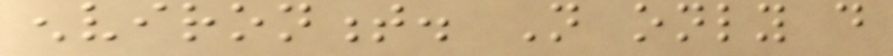environment. Not only do
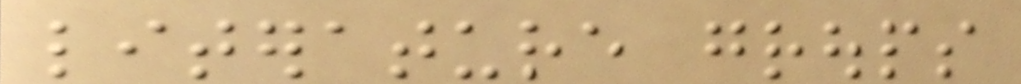literature groups
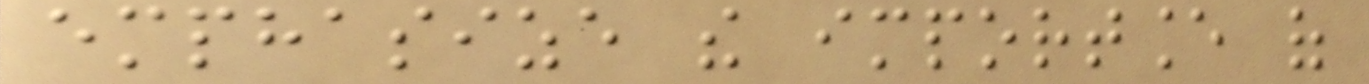emphasize the importance of
